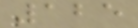125
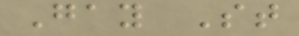Gay St
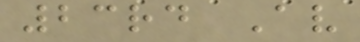23rd Av
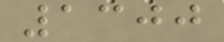1300
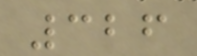326
